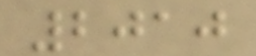2010
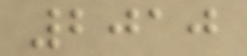2010
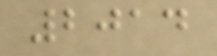2014
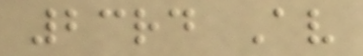23rd Av
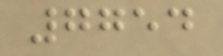7754
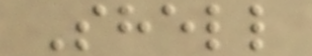Shell
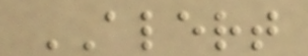ALERT
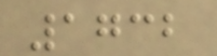1732
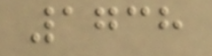1738
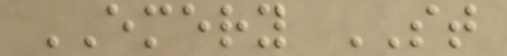EMERY ST
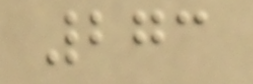273
